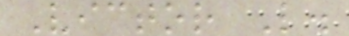Victor L.
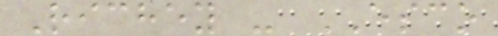Richey - ESCO
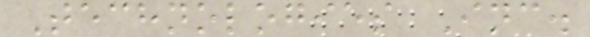Technologies Inc.
